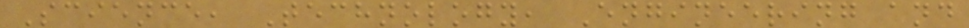Science, Technology, Engineering and
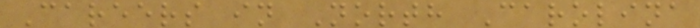Careers in North Carolina
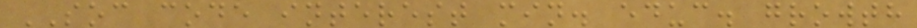SOC code interest min. educ. growth
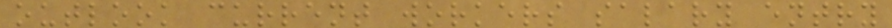outlook current workers salary entry
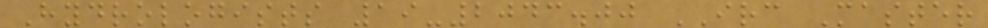Hydrologists 19-2043.00 IRC Master
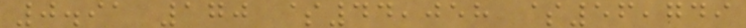0.91 170 $44,058 $56,749
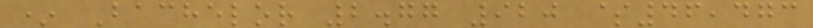* Bachelor 2.77 920 $46,473
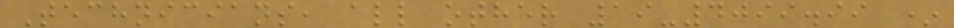Technicians, all other 19-4099.99 *
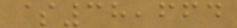$38,664
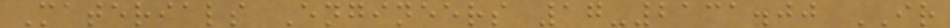Materials Engineers 17-2131.00 IR
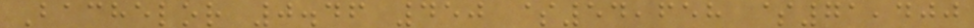Bachelor 0.46 450 $54,658 $71,400
